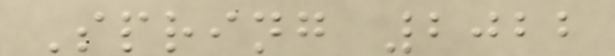Spring 2022
